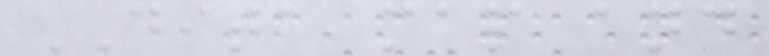DITA map and
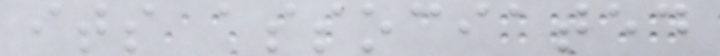its associated
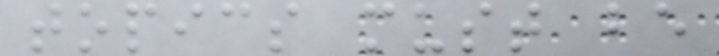topics must be
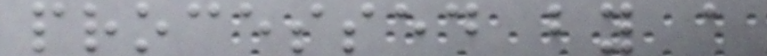processed by a
